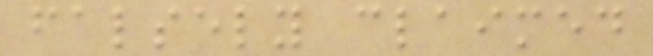falsely claimed
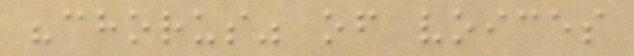"chorus" of voices
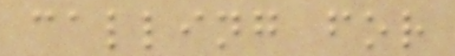calling for
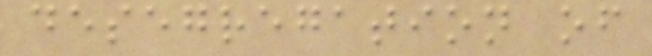desegregation of
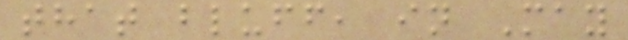that bluff, in May
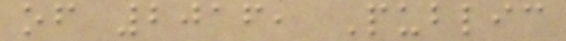of 2016, Public
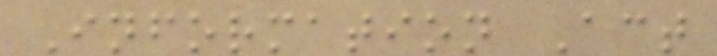Information Act
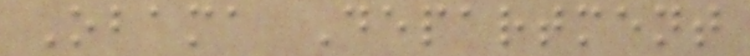Obama Department
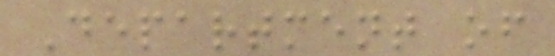Department of
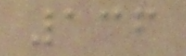136
